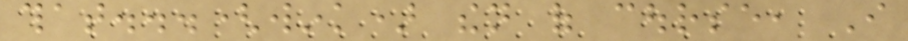that...(wink) then of course, I
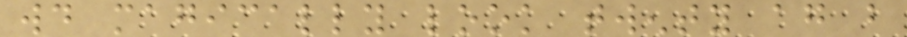would magically look twenty again but
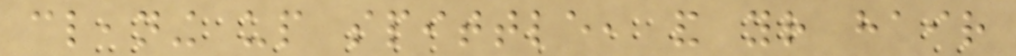cleaning up spittle, and your hair
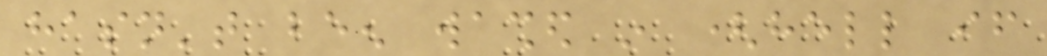hasn't been washed in (hell if
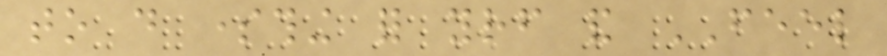to do something for yourself and FEEL
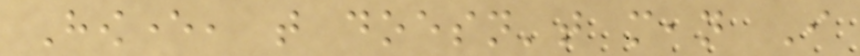However, that doesn't mean I
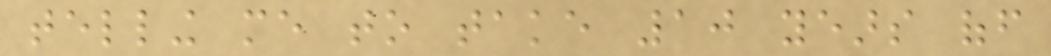telling me to take 10 years off
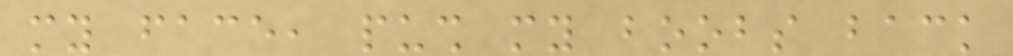my face, push my boobs back
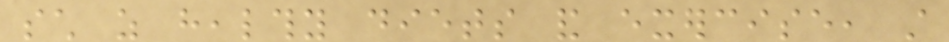such as healthy diets and exercise, still
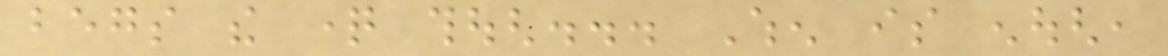begs the question though... When is enough,
